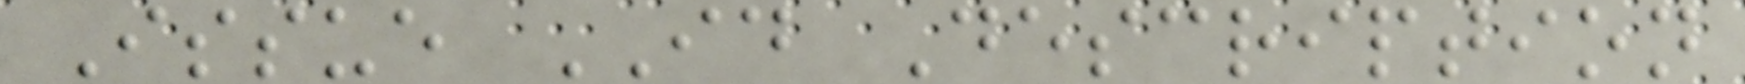Issue ID Description
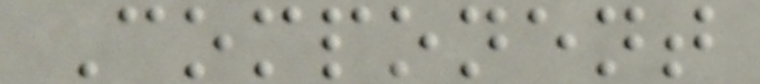Component
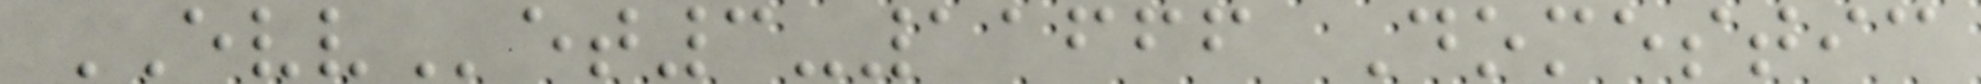EVVet3-11666 Domestic
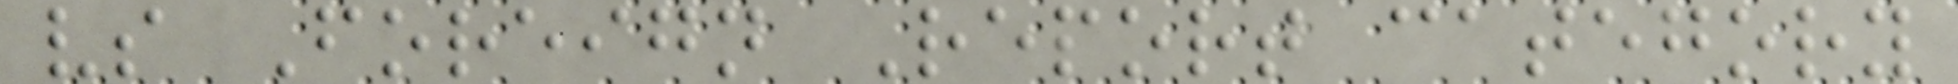vs Foreign Report category
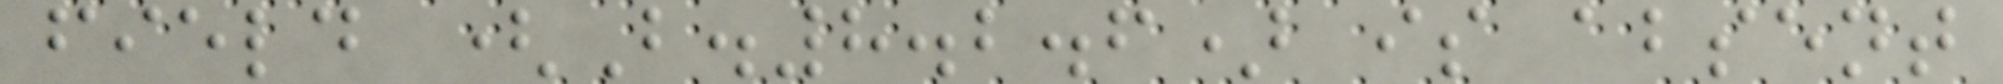field (B.8.2.6) is absent
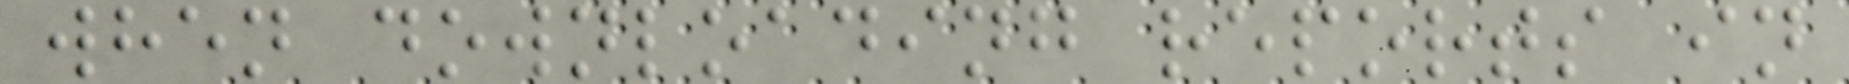when downloading reports in
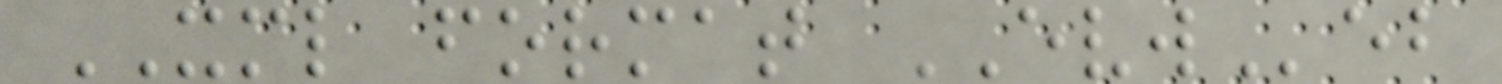XML format EVWeb
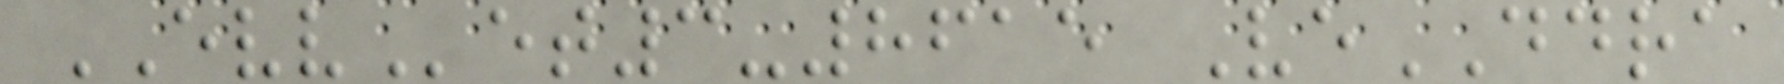EVVet3-8615 VeDDRA
